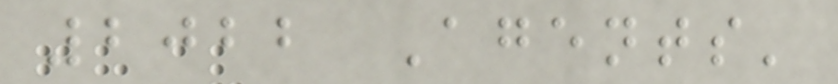2022 Agents'
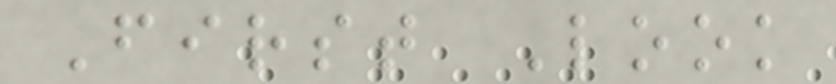First Look
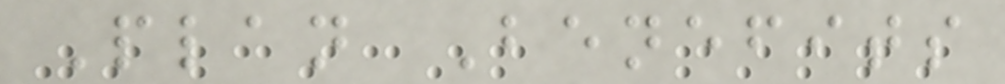Plan Benefits
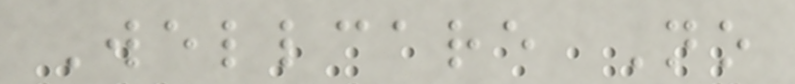Wellcare No
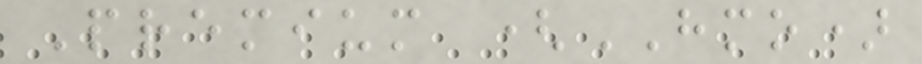Premium (HMO)
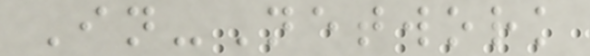In-Network
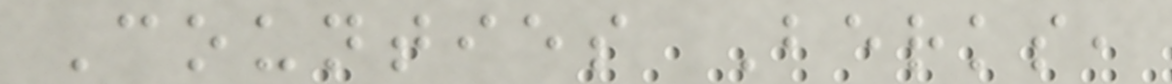Counties Berks,
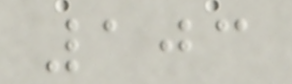103
